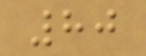80
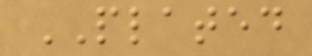PLATED
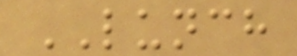LUNCH
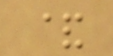&
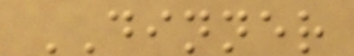DINNER
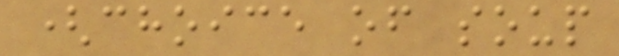(choice of soup
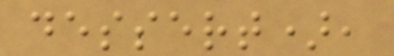dessert),
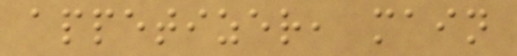appetizer, main
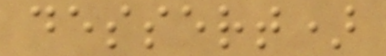dessert)
